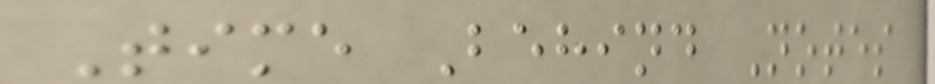Time Behind Notes
